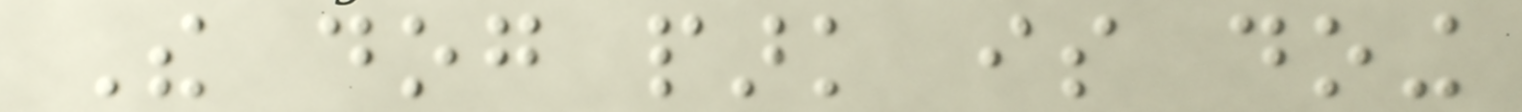The dog park is doing
